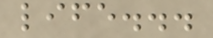life...
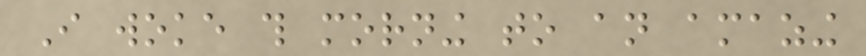I woke this morning to an amazing
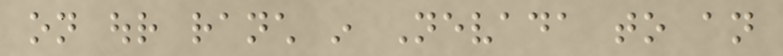on our ranch in Nevada to an
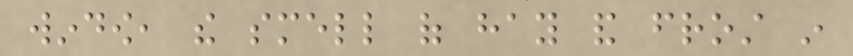window, the smell of hay and frost in
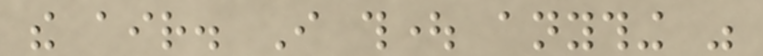the air. I thought anything was
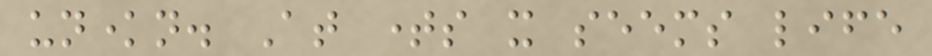unknown. At times it seems life
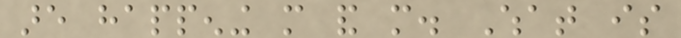are happening more and more. What is
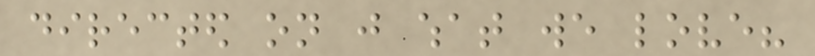directed on just what we love?
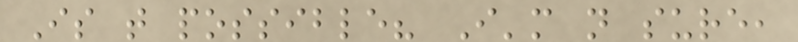Is that possible? I'm not sure,
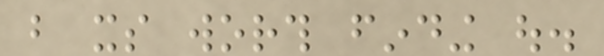but its worth finding out.
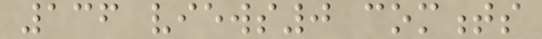136 views0 comments
